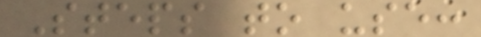Steps to use:
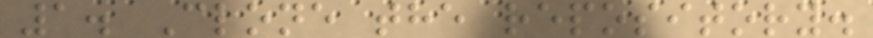1. Clone the repository.
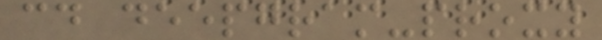cd deepgram-proxy
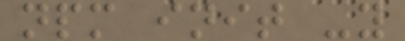npm init -y
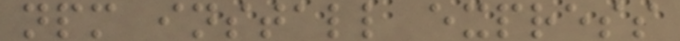npm install express
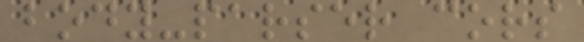body-parser cors
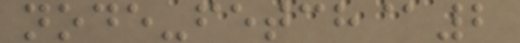node-fetch@2
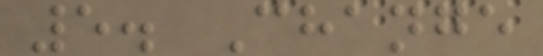5. Change
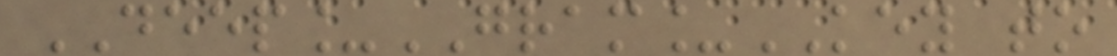DEEP_GRAM_KEY to
